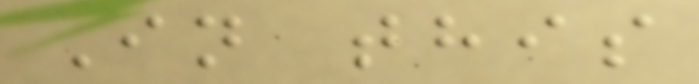In this
